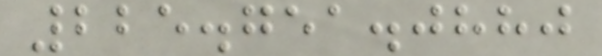225.751.0880
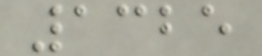1325
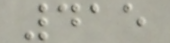415
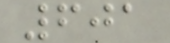601
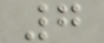7
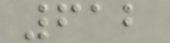612
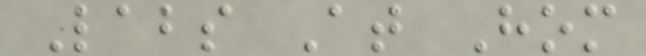Labs At Hom
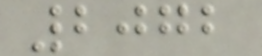2072
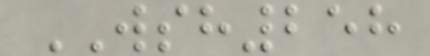WSH258
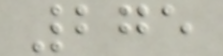275
